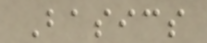Basics
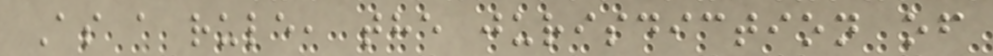As a rule, the jurisdiction of
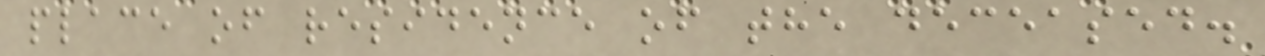place of residence of the deceased.
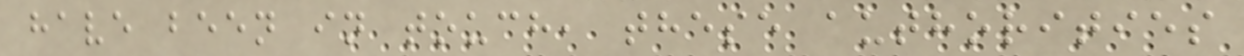have been in touch, these authorities
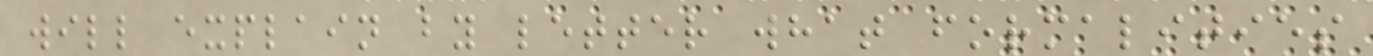will explain by letter what formalities
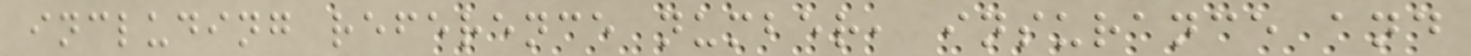including reference number, insurance and
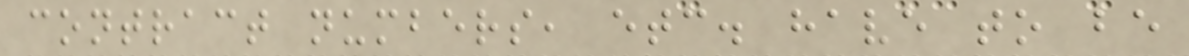contract numbers, etc. have to be
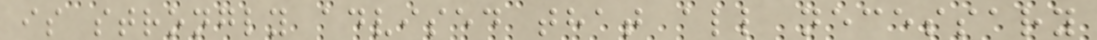is strongly advised that all necessary
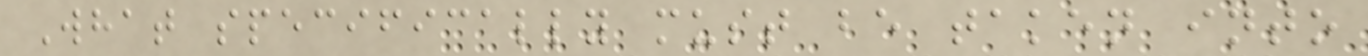What specifically must be taken into
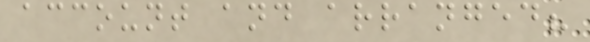account and arranged?
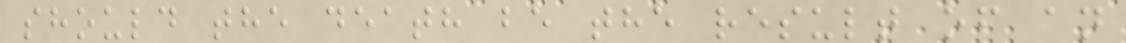should the death be the result of an
